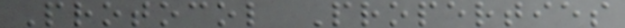Protocol Properties
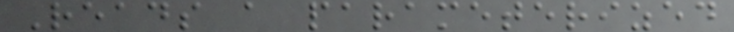Reads a parameterized
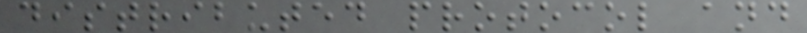distributed protocol and
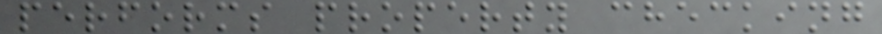performs property checking
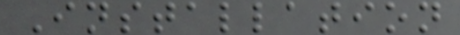Installation
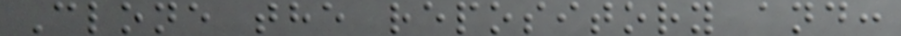Clone the repository and:
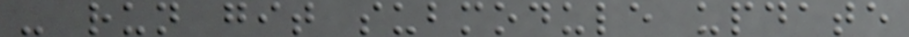- run git submodule update
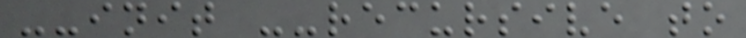--init --recursive to
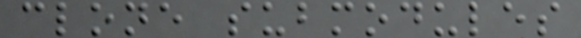clone submodules
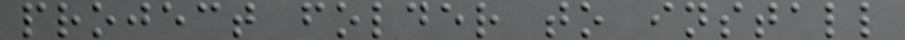project folder to install
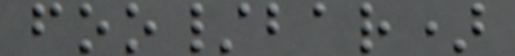foo/bar)
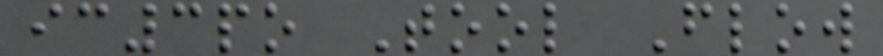ic3po Tool Flow
